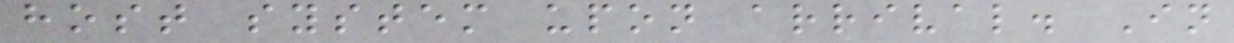host system upon arrival. In
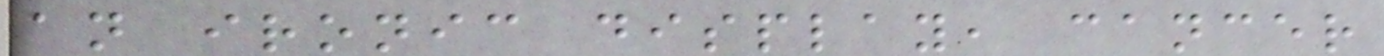an ironic display, cancer
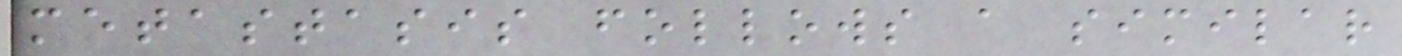metastasis follows a similar
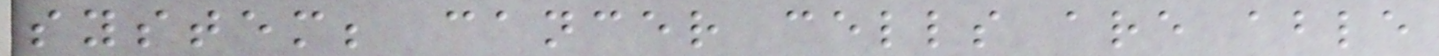system; cancer cells are able
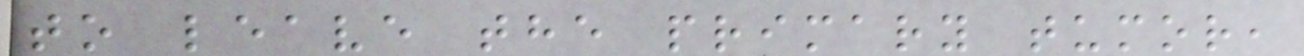to leave the primary tumor,
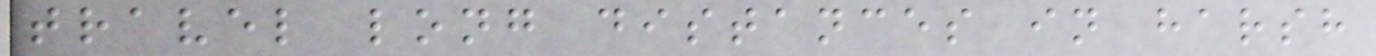travel long distances in harsh
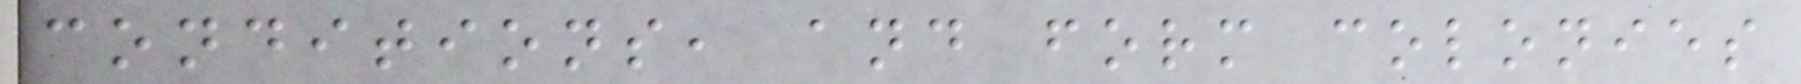conditions, and form colonies
